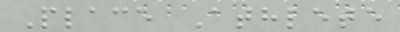Place Athlete
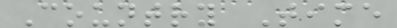Country Time
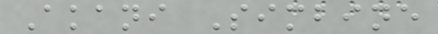Akani Simbine
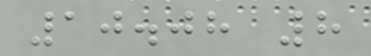10.08 8
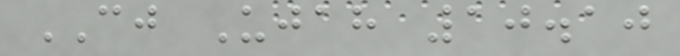CJ Ujah 10.10
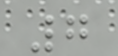7
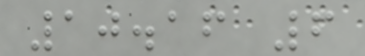10.16 6
